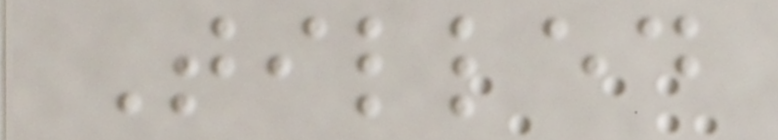Tilled
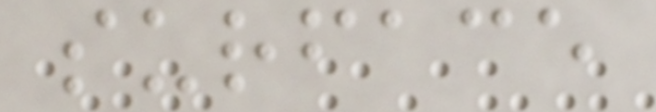surface
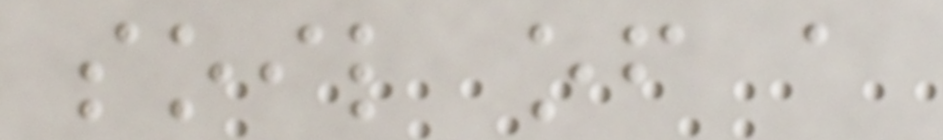soil of a
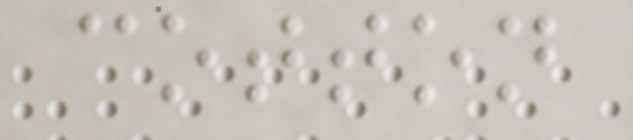cotton
